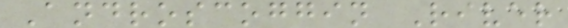Androscoggin River
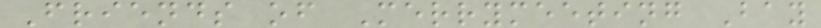Friends of Merrymeeting Bay
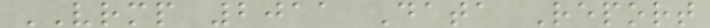VRMP 2011 Data Report
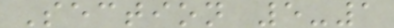Section 5-1
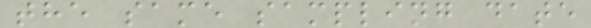the same sampling date
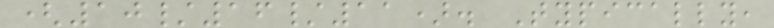(10/16/11). Typically,
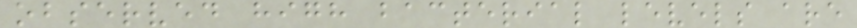observed high bacterial levels are
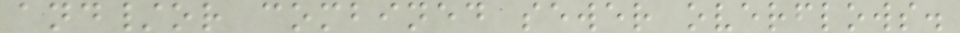and/or combined sewer overflows.
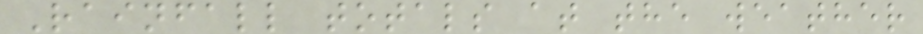Rainfall totals at the weather
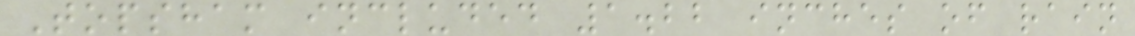Topsham included 1.22 inches of rain
